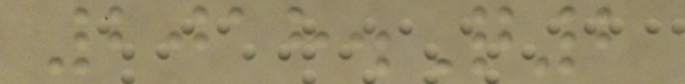2018.Q2
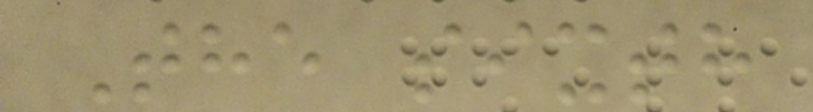The sixth
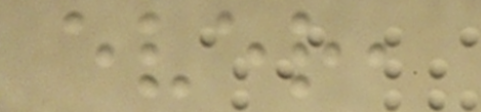ever,
